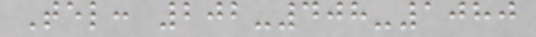Tel: 202-408-1080
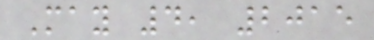May 4, 2015
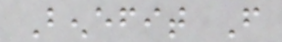Benefit From
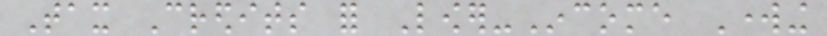Tax Credits for Lower-Income Working
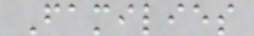Families
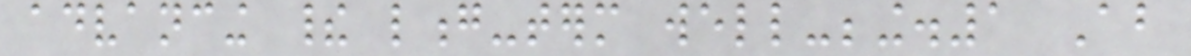advancing their long-term well-being.1 About
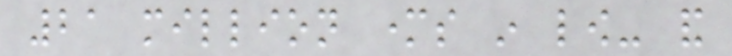21 million mothers in low- and
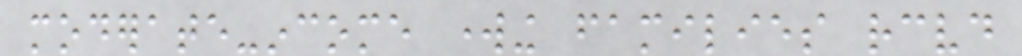moderate-income working families received
